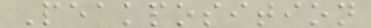Peakposition
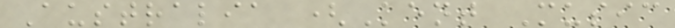Australia (Kent Music
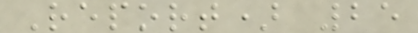Report) 25
